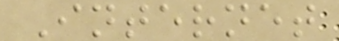Internet
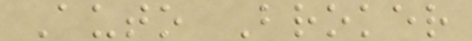Auto Broker
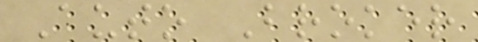Auto Broker
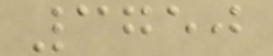3750
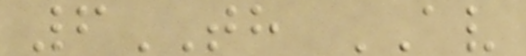6TH AV
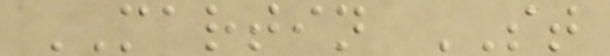MARTIN ST
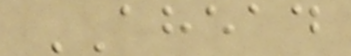AHEAD
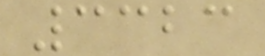3323
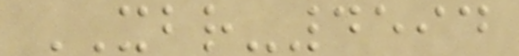XBR-4594
